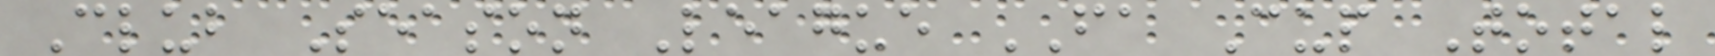Club Season League FA Cup Total
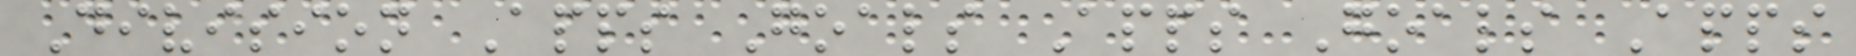Division Apps Goals Apps Goals Apps
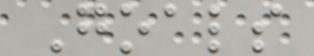Goals
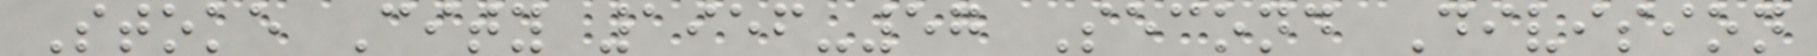Stoke City 1956-57 Second Division
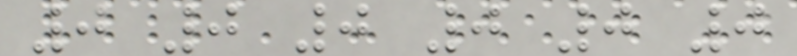0 0 0 0 0 0
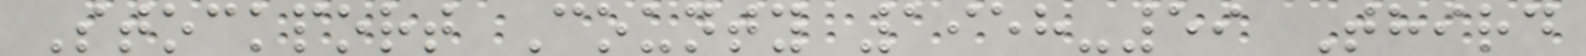Stockport County 1958-59 Third
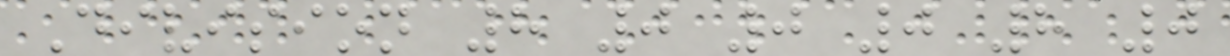Division 8 0 0 0 8 0
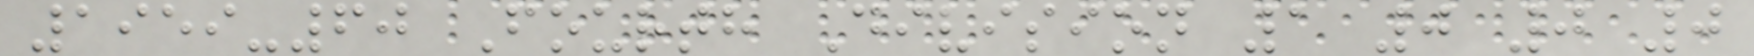1959-60 Fourth Division 1 0 0 0
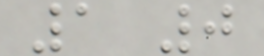1 0
